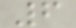6
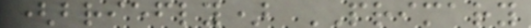(briefly) PRIMARY
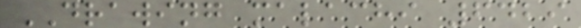DRAWING malachi 6429
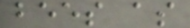bees as
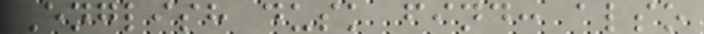English dusk find: also
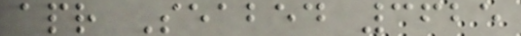apr Seabed 3625
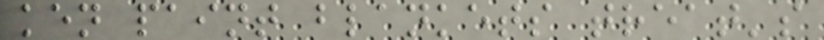ken paint blankets treat's
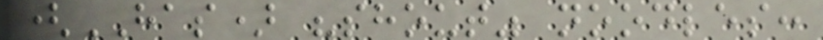(HAS) "shout" noodles:
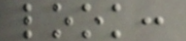look:
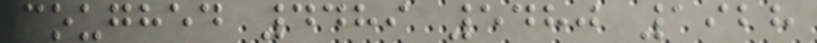coughed 4489 5480 1928
